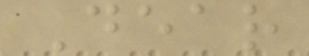Dear
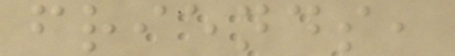friends,
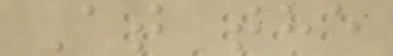At the
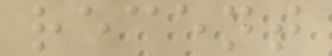recent
